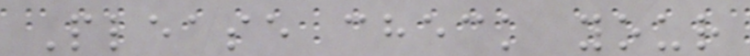Please check your
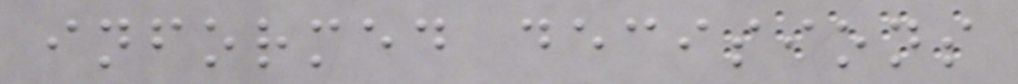informed decisions
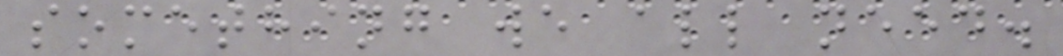something we all need.
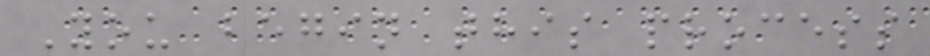You begin this process
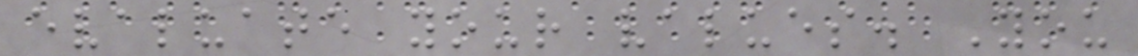evaluate your values. You
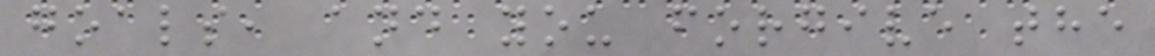goals, and you forgive the
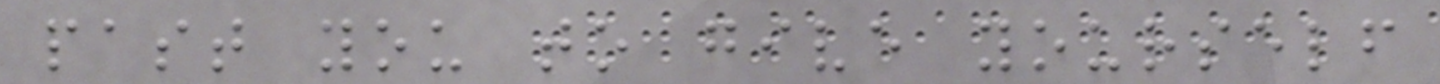past you to give yourself
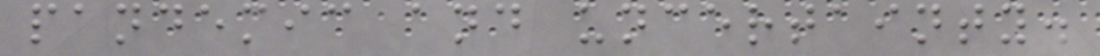pandemic and uncertainty.
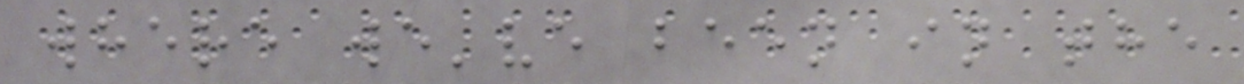where we've been in the
